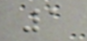1
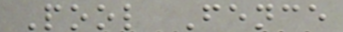Pool Fence
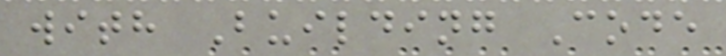with Building Code
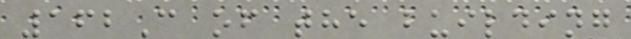162C of the building
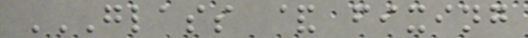GLASS & FIXING
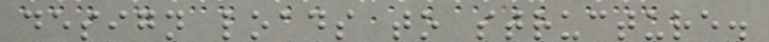design loads to structure.
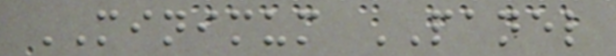MINIMUM PANEL
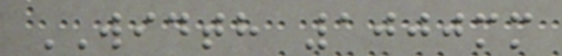WIDTH 1000mm
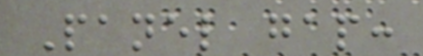Panel gap:
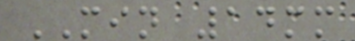MIN 14mm
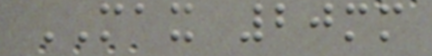MAX 20mm
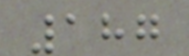187
